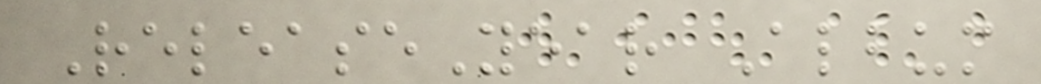ReleaseYear Album
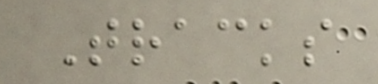Tracks
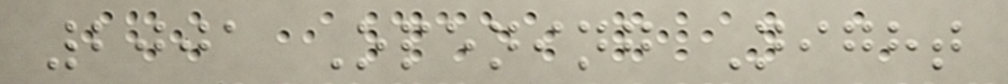2001 Opening Night
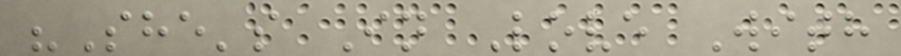"She's In Love With
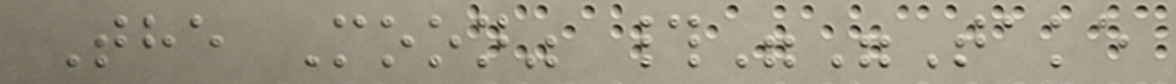The Moon" #""Take
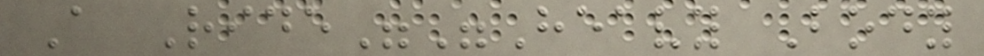A Ride""Heavy Body
